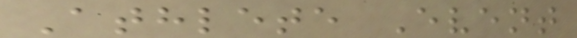Athlete Event
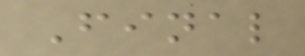Final
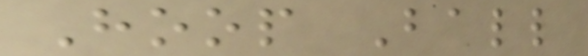Hoop Ball
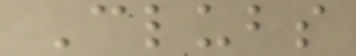Clubs
